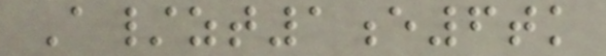A/zt1e6tk
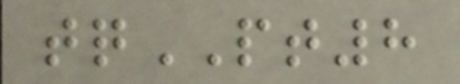tqPT8
